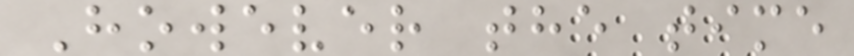However the time
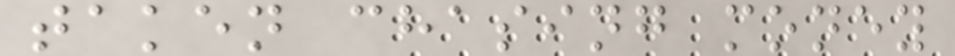taken chasing money
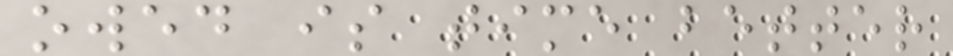owed is time better
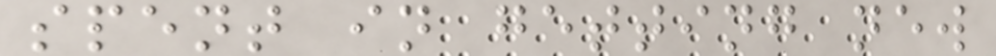spent in getting new
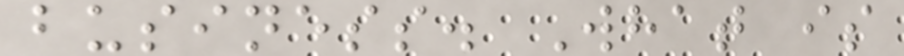business. What is
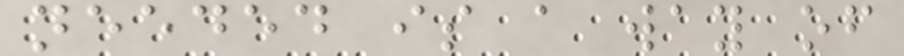needed is a way of
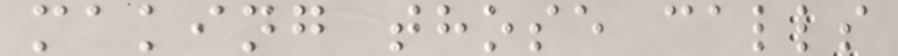making those calls
